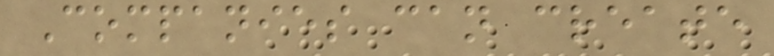Companies can create
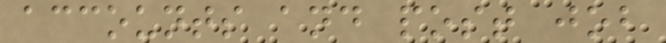accounts and post job
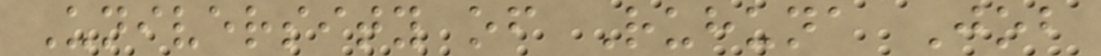University of Ruhuna Job
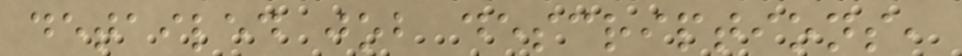detailed job descriptions,
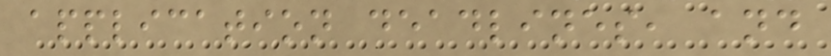application deadlines, and
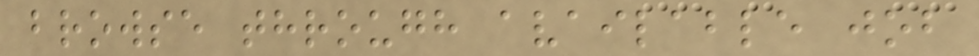browse through available job
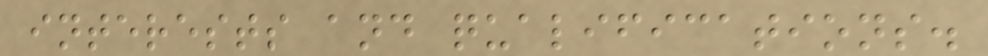interests and qualifications.
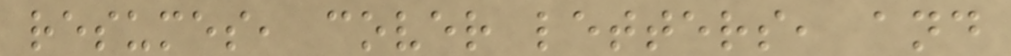resumes, cover letters, and
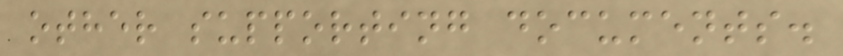other supporting documents.
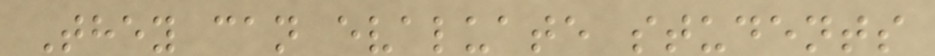They can evaluate students
